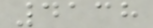4138
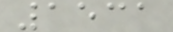1531
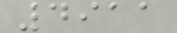4911
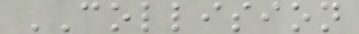COLLISION
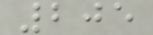205
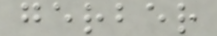gerber
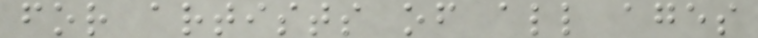for artists of all ages
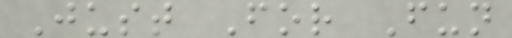Just For Fun
